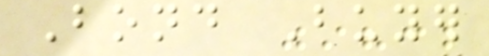Bond Buyer
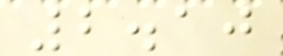2.10
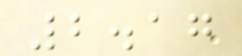2.17
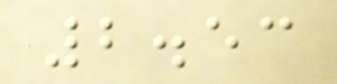2.53
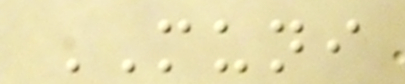MUNI
